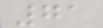71
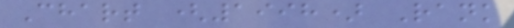Chart (1998) Rank
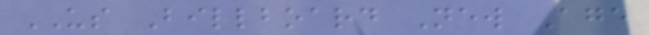US Billboard New Age
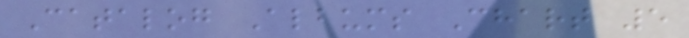Catalog Albums Chart 5
